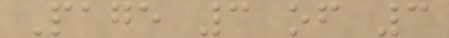Page 3 of 3
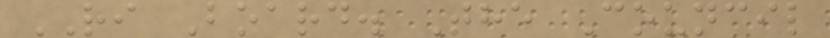RI Board. The Council
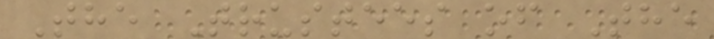The Trustees of The
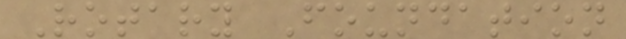Rotary Foundation
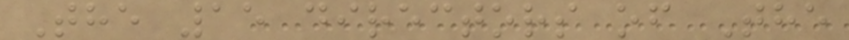The 15 directors of The
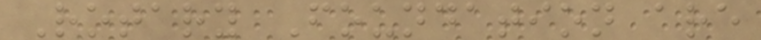Rotary Foundation are
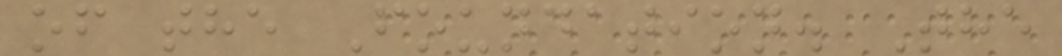of the Foundation. The
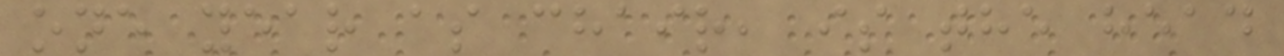one year as chair, is the head
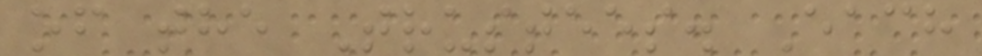of the Trustees. Each
